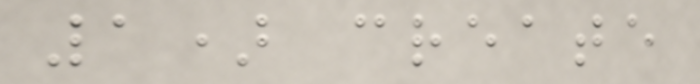1) create
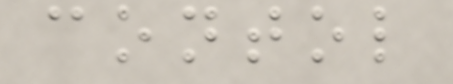contol
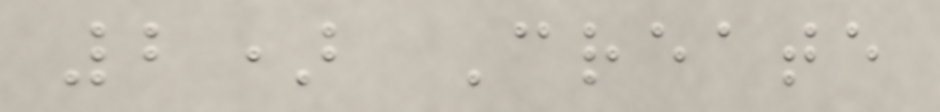2) Create
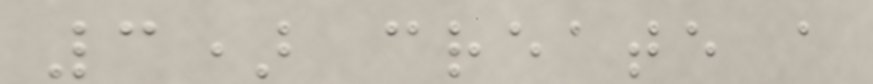3) create a
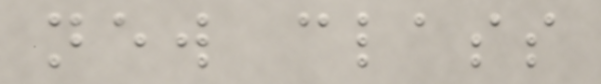new class
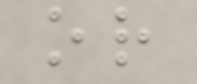or
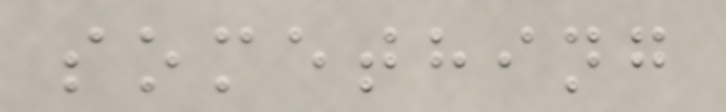something
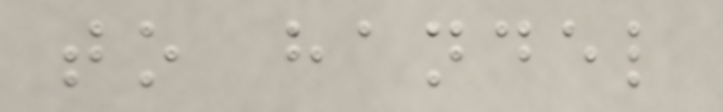to handel
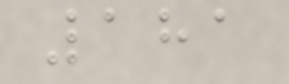181
